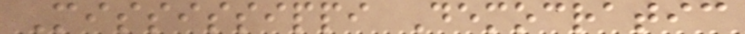Mississippi Democratic
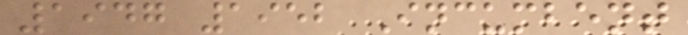1947 1952 Incumbent
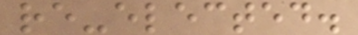re-elected.
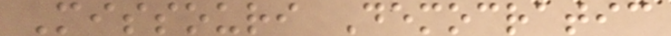Missouri Democratic
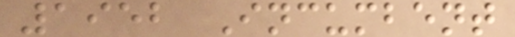1952 Incumbent
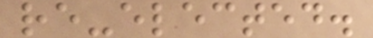re-elected.
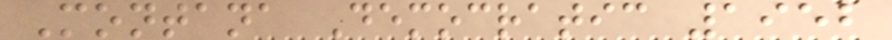Montana Democratic 1952
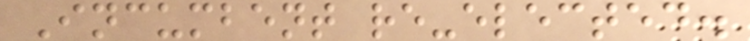Incumbent re-elected.
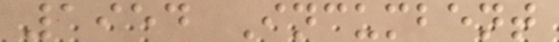1954 Incumbent
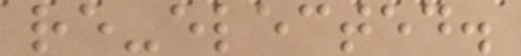re-elected.
